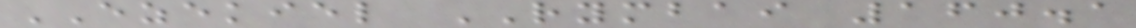EZEKIEL RYMBAI 160.1
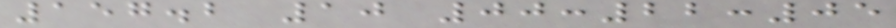157.2 10 00:22:05
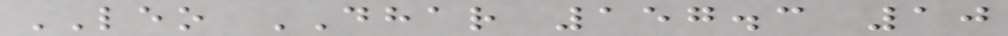LEO DHAR 157.3 10
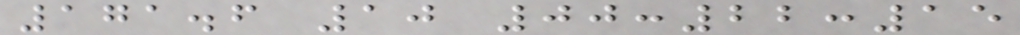171.6 10 00:22:15
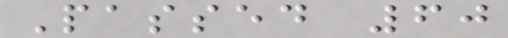Passed 60
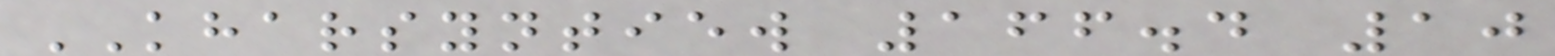KHARSYNTIEW 166.4 10
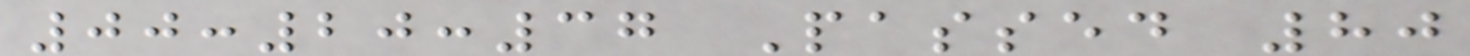00:20:37 Passed 80
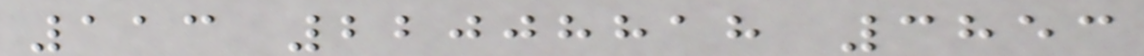113 22008818 3853
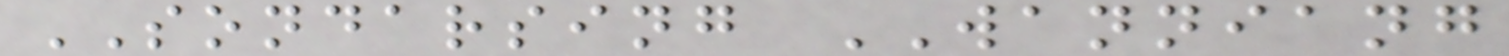SONDARSING WANNIANG
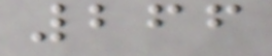266
